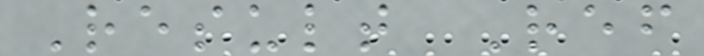Result Ref
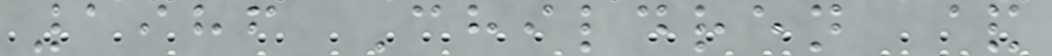1986 Children &
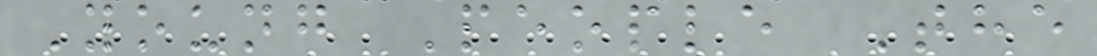Young People The
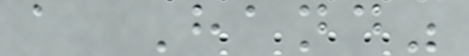a Hand"
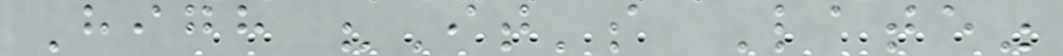High "It's Late"
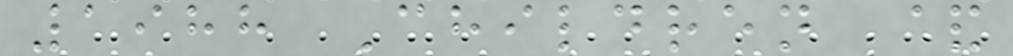1988 Children &
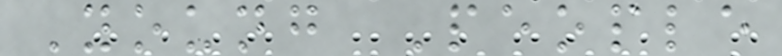Young People
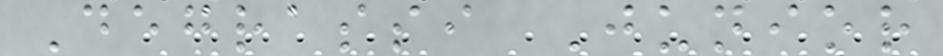Degrassi Junior
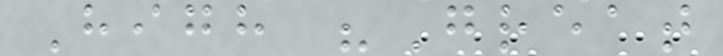High "Great
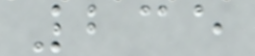235
